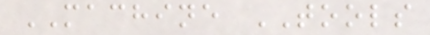MACHINE TOOLS
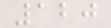120
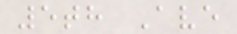5th Ave
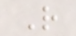R
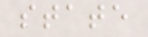state
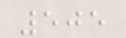505
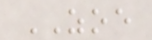ZOE
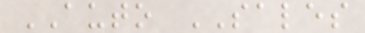AUTO SALES
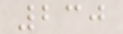230
